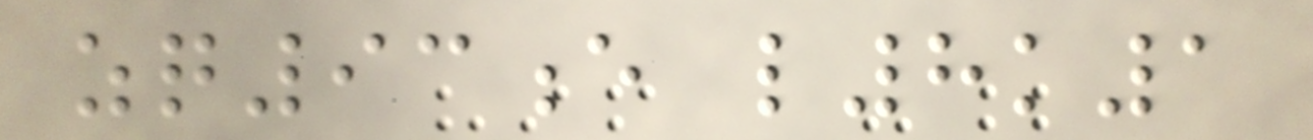zq93e l8k1
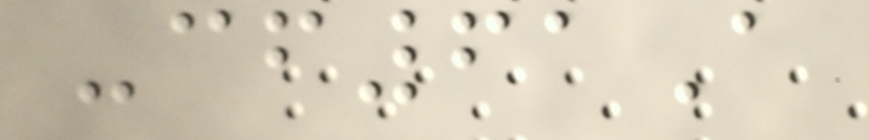-cf61A
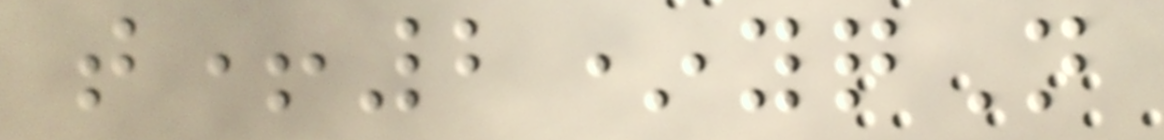t+2*yqN
